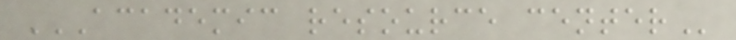ACADEMIC RESOURCE CENTER
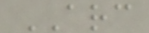ARC
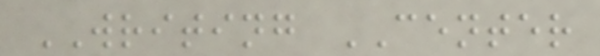WRITING CENTER
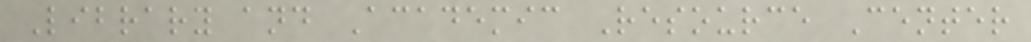Library and Academic Resource Center
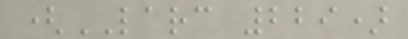(LARC 229)
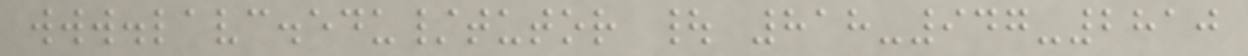www.lavc.edu/tutor | 818-947-2810
